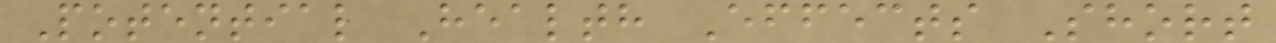Potential Health Effects Short
